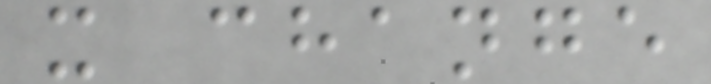x change
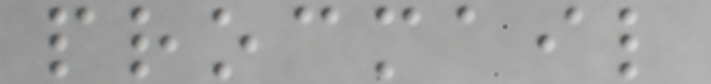procmail
